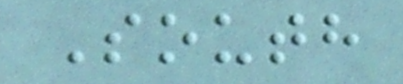South
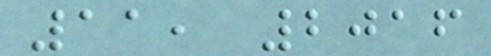11, 2016
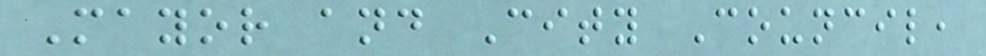Mayor and City Council,
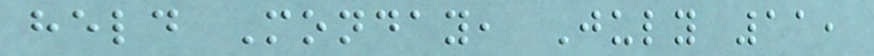held Monday, July 11,
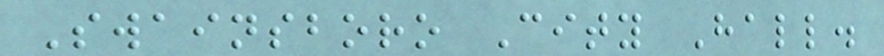Swainsboro City Hall.
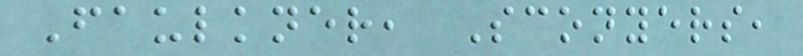Faulkner, Sconyers,
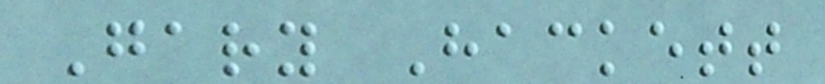Gary Hackett
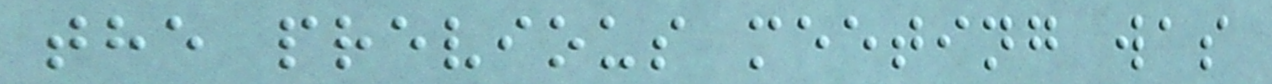the previous meeting was
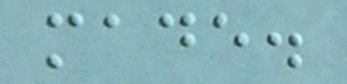made.
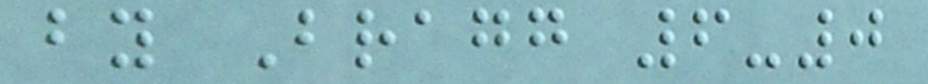by Bragg 6-0
